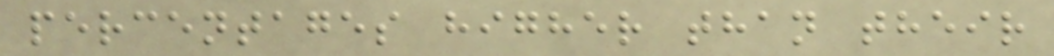percentages higher than their
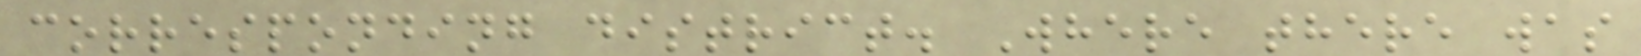corresponding district. Where there was
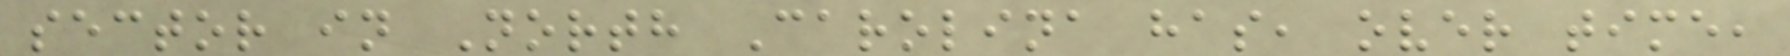sector in North Carolina has, over time,
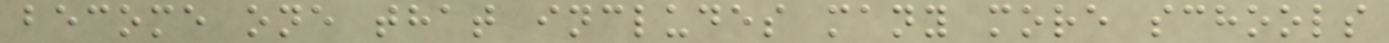become one that includes many more schools
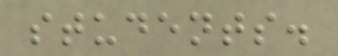students.
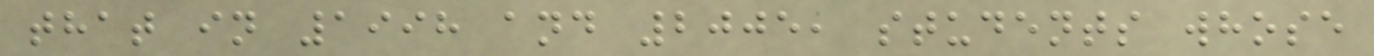that in 1998 and 2005, students whose
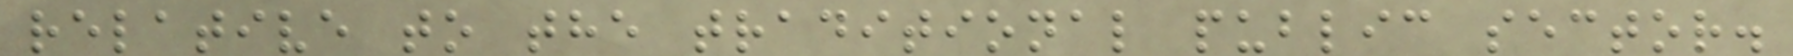relative to the traditional public sector.
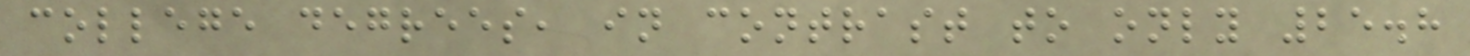college degrees, in contrast to only 25.8
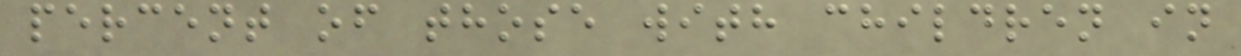percent of those with children in
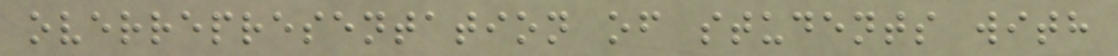overrepresentation of students with
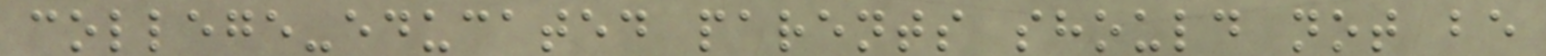college-educated parents should not be
